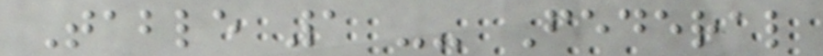Table 1 -- Federal
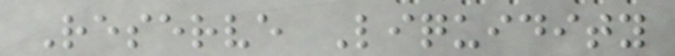Reserve Liquidity
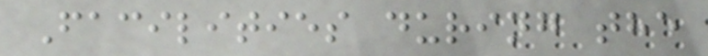Facilities during the
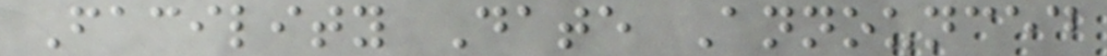Facility Date Announced
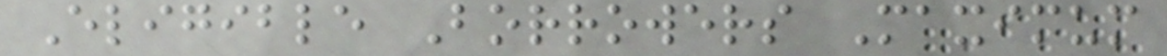Eligible Borrowers Maximum
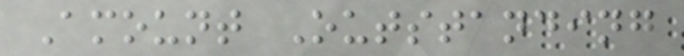Amount Outstanding
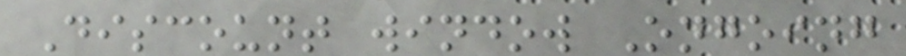Discount window Ongoing
